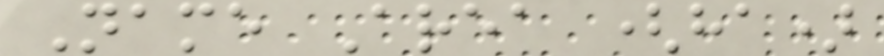Name Area (ha)
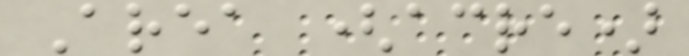Area (acre)
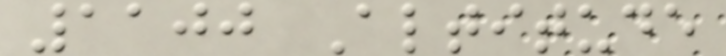1100 Altitude
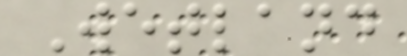Wetland
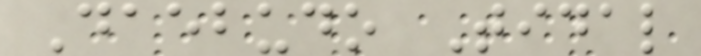Daebudo Tidal
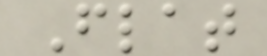Flat
